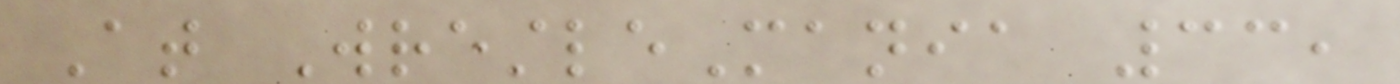At WrestleMania 33,
